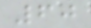60
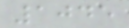1045
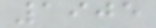1905
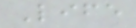Life
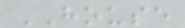HOUSE
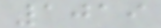1019
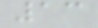13
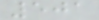501
